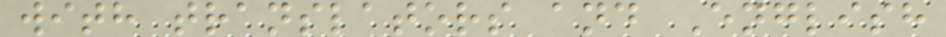with translators and English
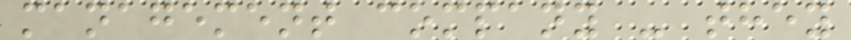management company - they
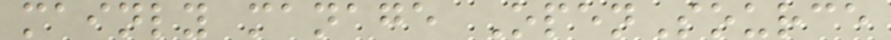mainly manage OpenSource
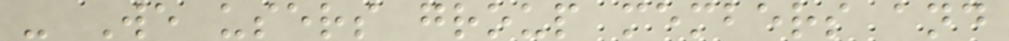- We users group members and
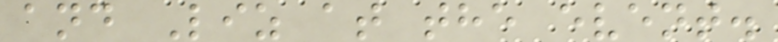and Liz at the event.
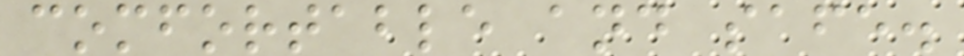comfortable and safe.
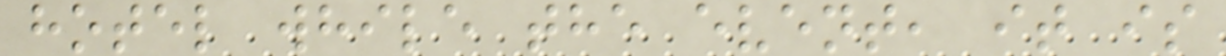hotel while the event, it is
